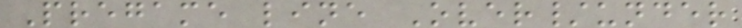Pregame line Over/under
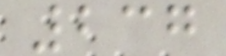237
